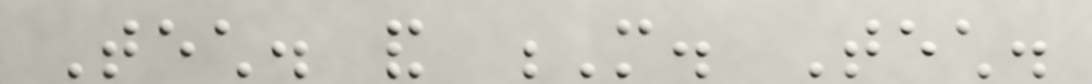Tech. and M. Tech.
